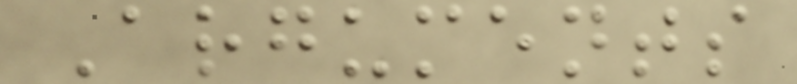Arguments
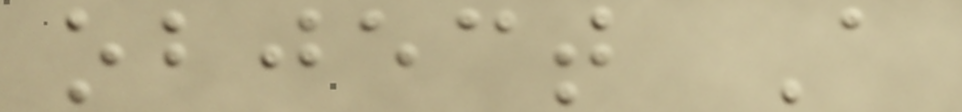object A
